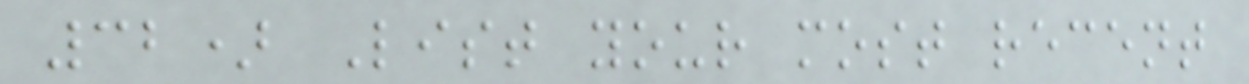32) List your most recent
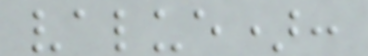value):
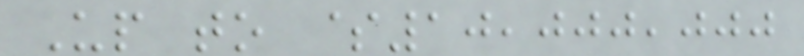Up to $10,000,000
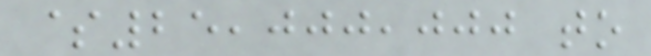$25,000,000 to
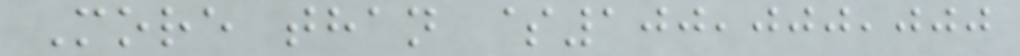More than $100,000,000
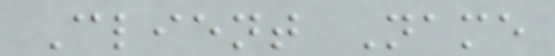Client Name
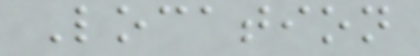Location
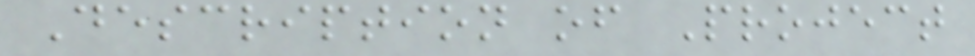Description of Project
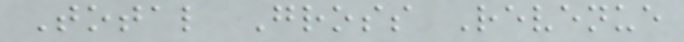Total Gross Revenue
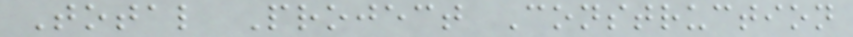Total Project Construction
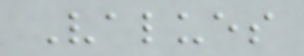Values
